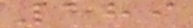189
